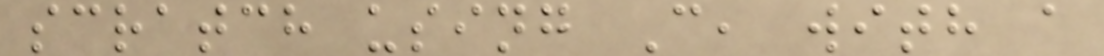scratch using C, with a
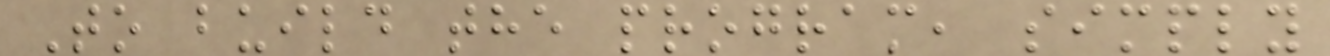To build the program, simply
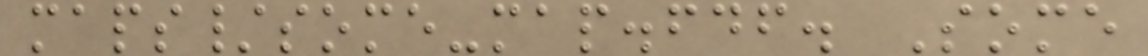maps/some-map.fdf. Some
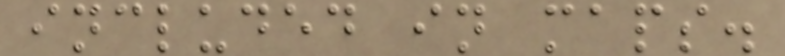included in maps.
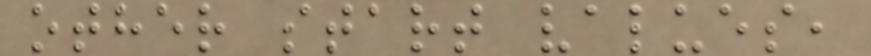other start values,
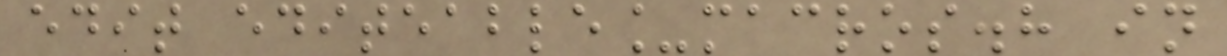edit editeable_macros.h in
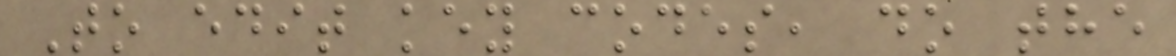To edit key codes, do the
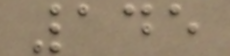145
